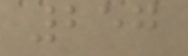257
